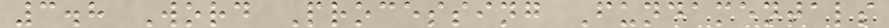3.8 Word Processing Fundamentals
